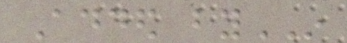Added byIN
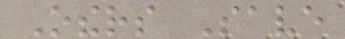Others Save
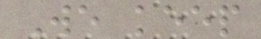We keep
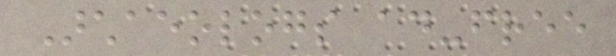Archaeologs ad-free
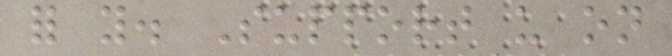for you. Support us on
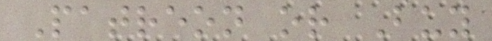Patreon or Buy
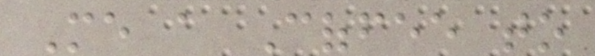Me a Coffee to
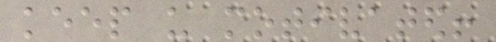keep us motivated!
